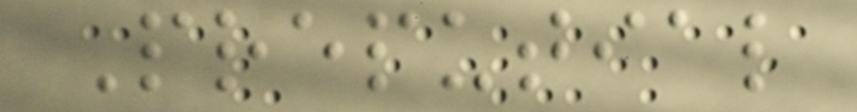Preputial
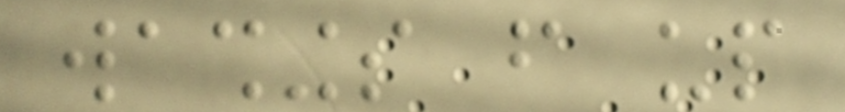washings from up
